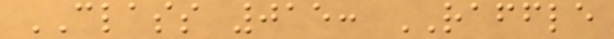CLASS 015: RAFFLE
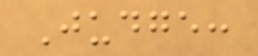Judge:
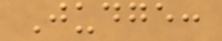Judge:
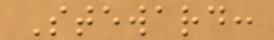Steward:
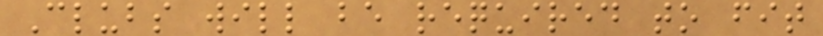Clubs will be required to fit
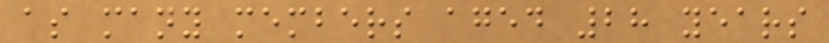as many members aged 28 years
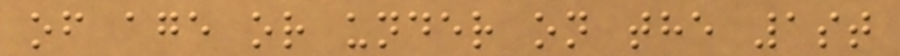of age or under on the 1st
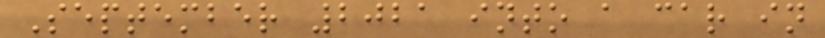September 2021 into a car in
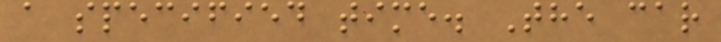a specified time. The car
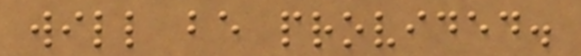will be provided.
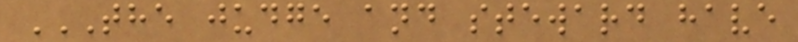THE JUDGE AND STEWARD HAVE
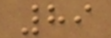89
